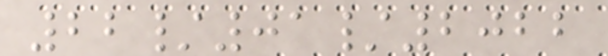22/01/2022
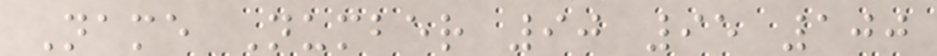Name Number 90 95 100
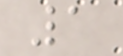1
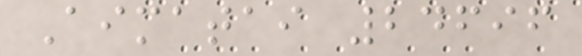Aimatai 24696
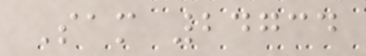Sam 24734
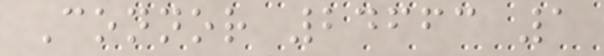Connor 24663 1
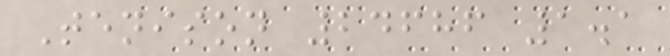Tenison 24686 1.1
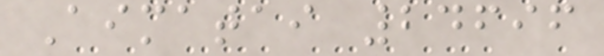Aimatai 24696
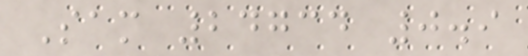Sam 24734 0.9
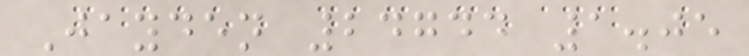Jayden 24744 1.05
